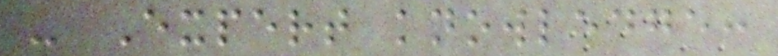- Expert knowledge:
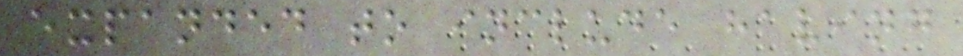expanded to include having
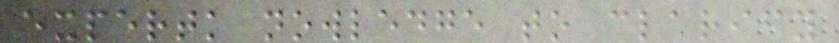expertk nowledge to clarify
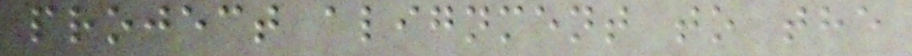project alignment to the
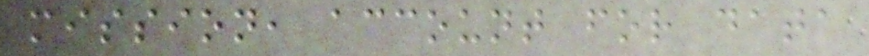mission, account for data
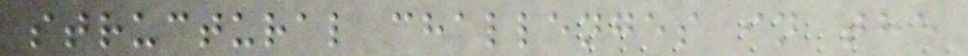structural challenges in the
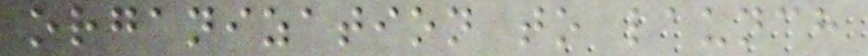organization to launch
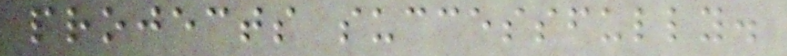projects successfully.
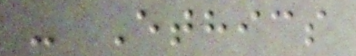- Ethics
